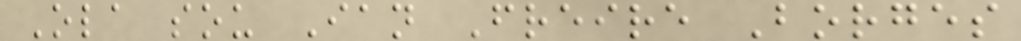Ola sou Ian Freire Borges
